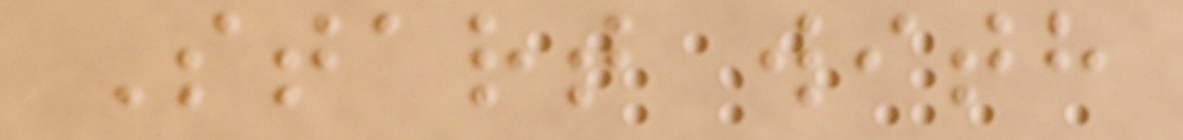Start with
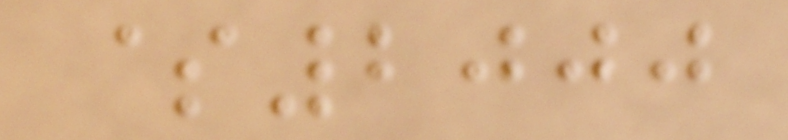$2000
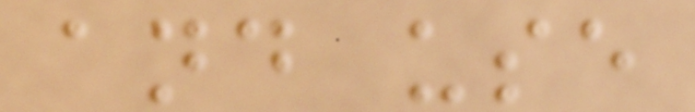and use
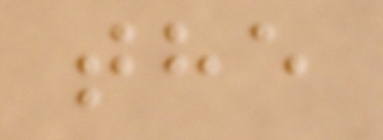the
